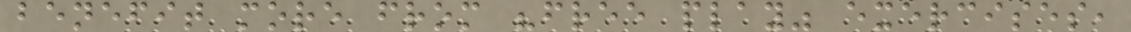benefit more from "free play" exercises,
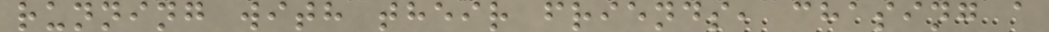running with their friends, chasing a
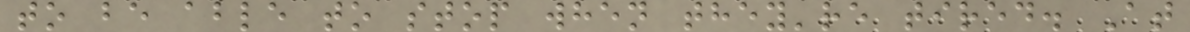to be able to stop when they're tired. At
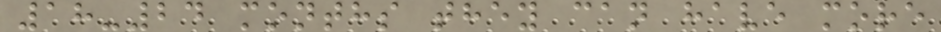18-24 months they can have more
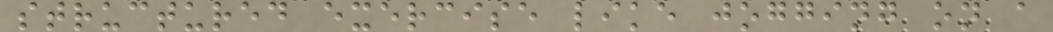structured exercise like jogging on a
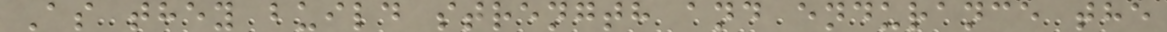As they build strength and endurance the
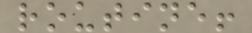routine!
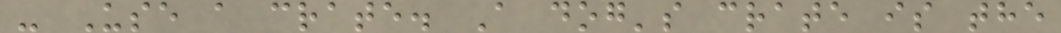- Use a crate. A dog's crate is the
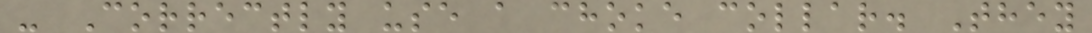- Correctly use a choke collar. They
